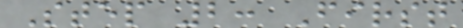Step 2: First
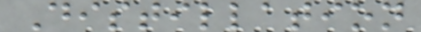Distillation
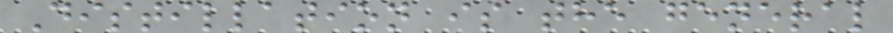Distillation is the general
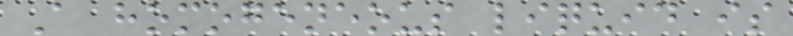A homogeneous liquid is
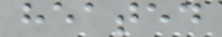heated
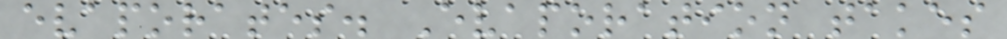evaporates. Evaporation takes
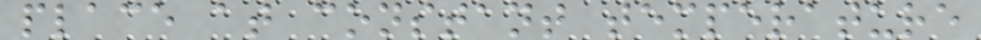place at constant temperature
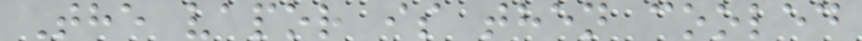The vapor is then cooled
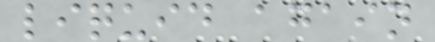liquid again
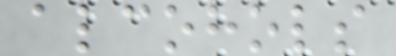alcohols
